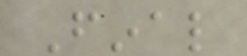Final
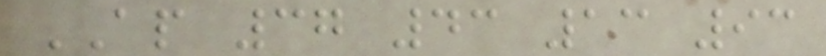AP 37 43 13 93
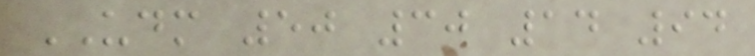UDM 50 30 14 94
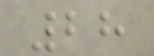28
